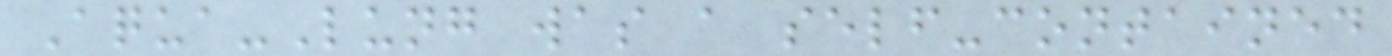Aqua-Lung was a self-contained
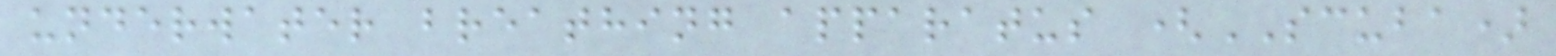underwater breathing apparatus (SCUBA)
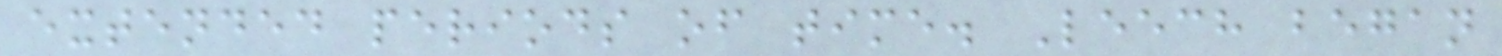extended periods of time. Leech began
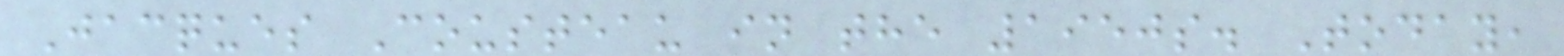Jacques Cousteau in the 1950s. Today,
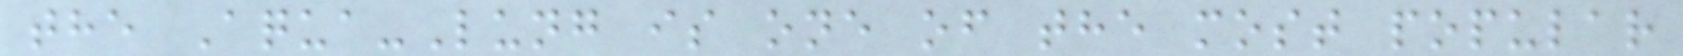the Aqua-Lung is one of the most popular
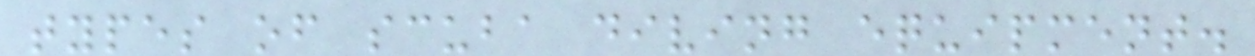types of scuba diving equipment.
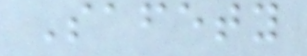Safety
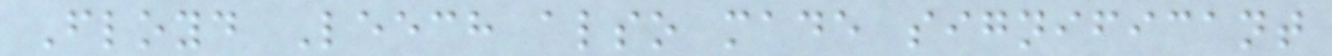Floyd Leech also made significant
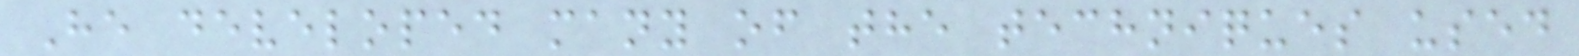He developed many of the techniques used
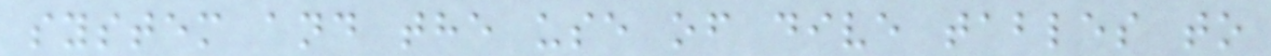system and the use of dive tables to
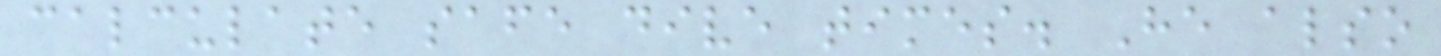calculate safe dive times. He also
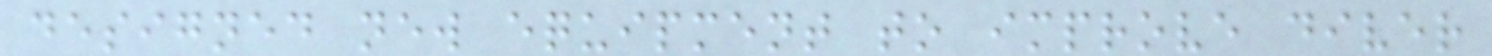designed new equipment to improve diver
